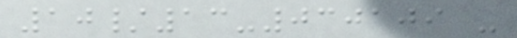10/13-030109 -
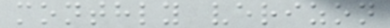monthly verizon
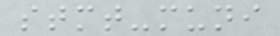stmt-muni
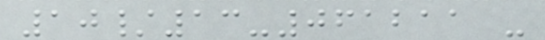10/13-061211 -
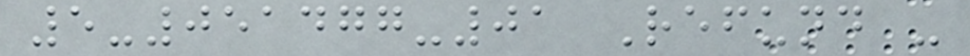5-051477-01 Refund -
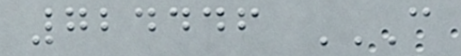724446 C
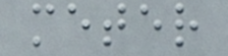meter
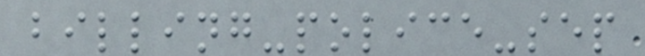billing-police-sep
